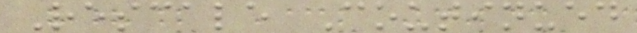Rescale Coutinued
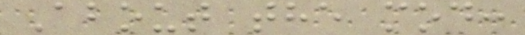About the mod:
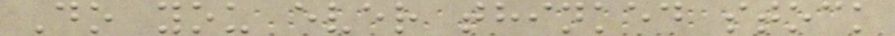Do you ever thinked stock
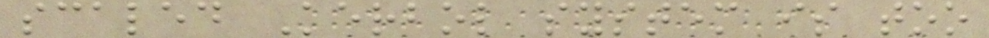scaled Kerbol system is too
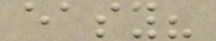easy?
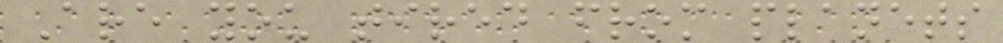Are you tired from planets
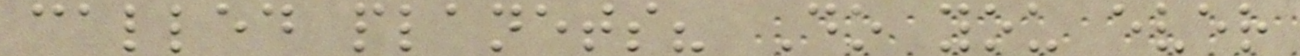called planets? Do you ever
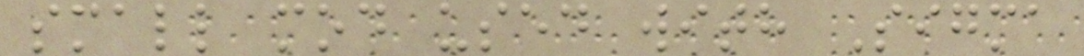small mod used with Sigma
